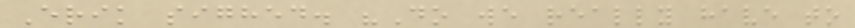Erik sighed. "Do we really have to
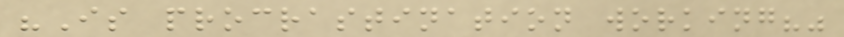"Is procrastination working?"
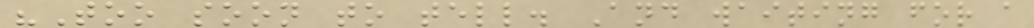"Too soon to tell. And waiting for a
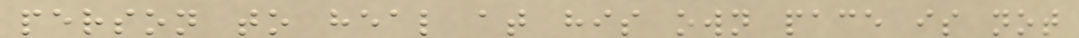person to heal at his own pace is not
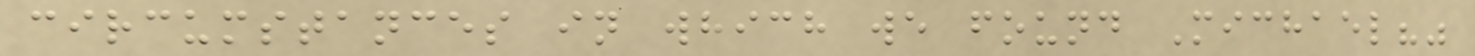circumstances in which we found Michael?"
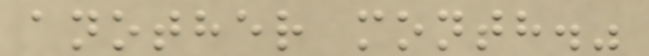another month."
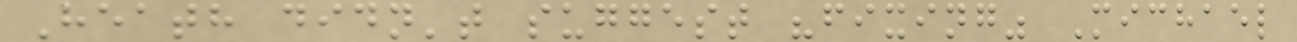Heath didn't suggest "fixing" Michael
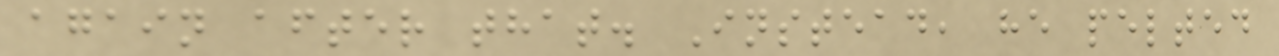again after that. Instead, he pelted
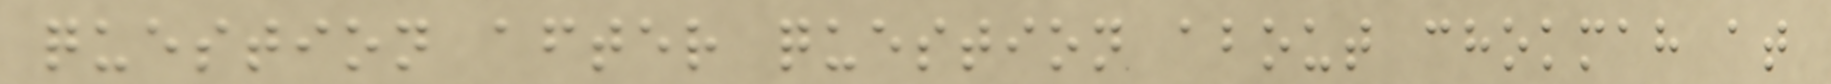question after question about chokmah at
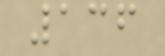136
